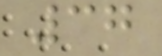37
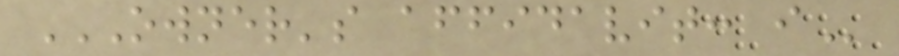OWNER'S AFFIDAVIT: I
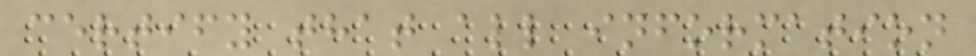certify that all information
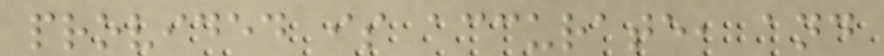provided is accurate, and
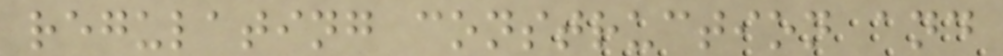regulating construction and
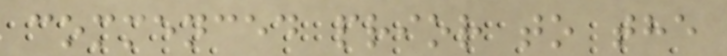commenced prior to the
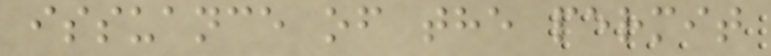issuance of the permit
